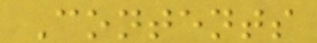Contents
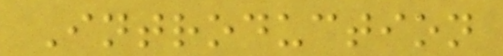Introduction
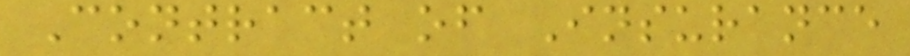Contract of Insurance
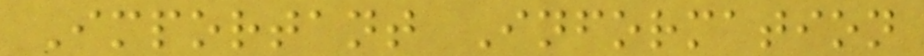Important Information
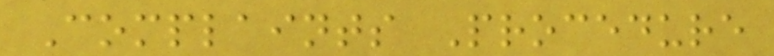Complaints Procedure
